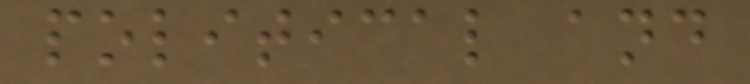political and
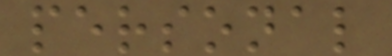personal
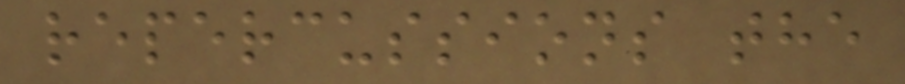repercussions the
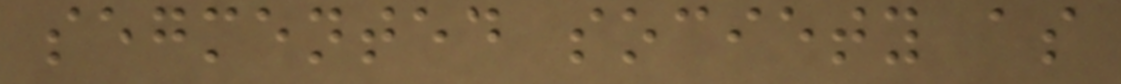segmented society as
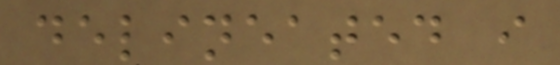delineated i
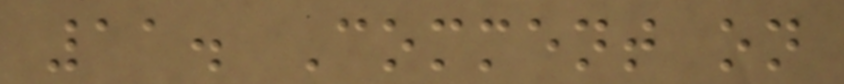11. Comment on
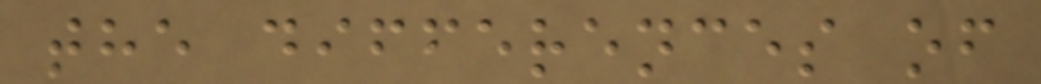the differences of
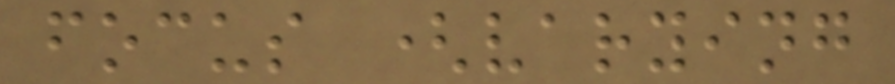focus (varying
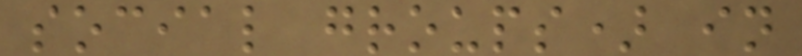social groups) in
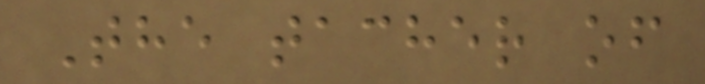The tacher of
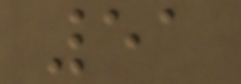51
